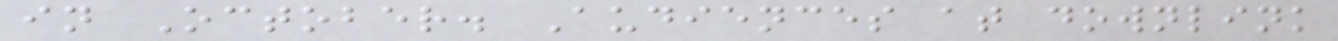in October. Audiences at downlink
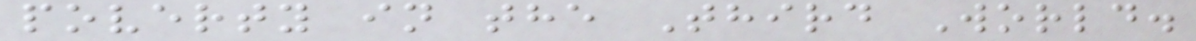poverty in the Third World.
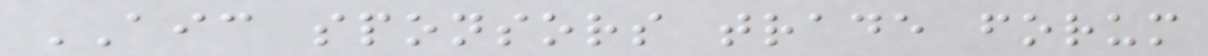AIC sponsors trade forum
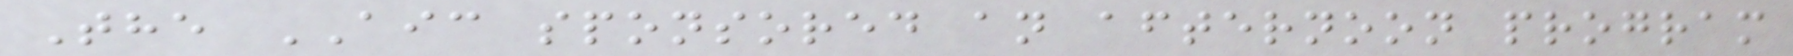The AIC sponsored an afternoon program
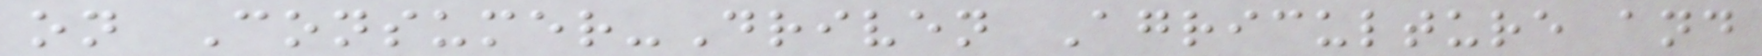on Consumer-Driven Agriculture and
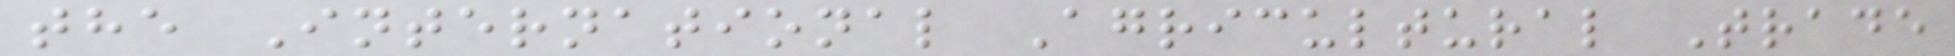the International Agricultural Trade
